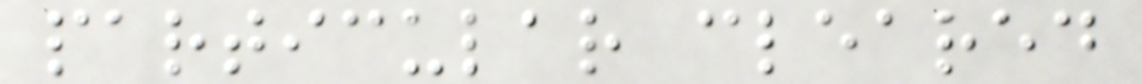particular cleared
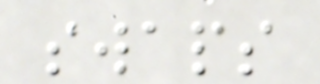swaps
